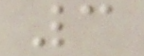3
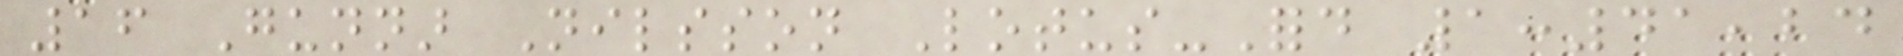16 Gunnar Nilsson Lotus-Ford 1:41,24
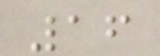16
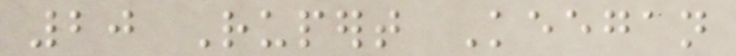20 Rupert Keegan
